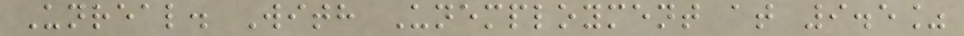Unreal. With Unemployment at 9.5%
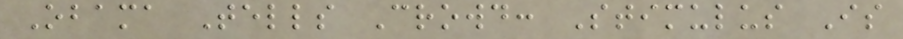Obama Tells Crowd: Stimulus Is
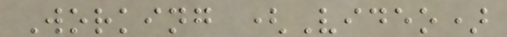Working (Video)
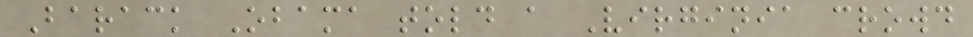Barack Obama told a Virginia crowd
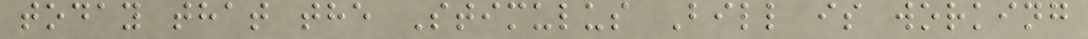today that the Stimulus Bill is working
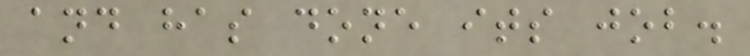and has done its job.
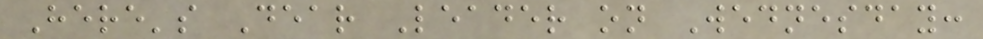Here's Dear Leader on Wednesday:
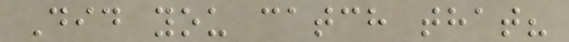Did you catch that?
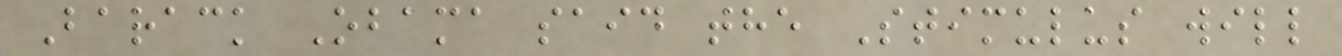Barack Obama said the Stimulus will
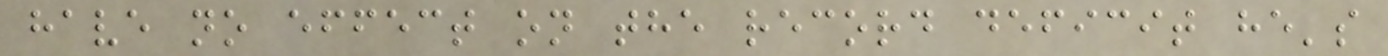have no effect on the record deficit he's
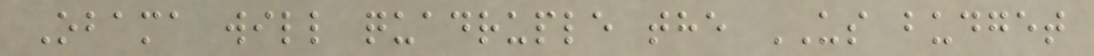Obama will quadruple the US budget
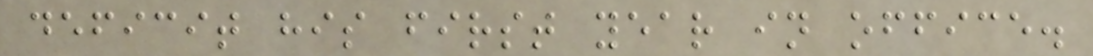deficit his first year in office.
